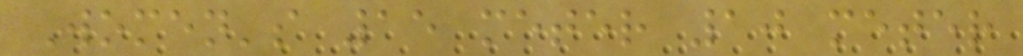Women's 15 meter 10 meter
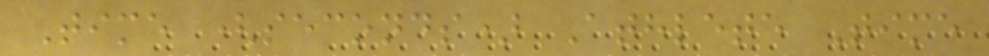Time (seconds) Athlete Time
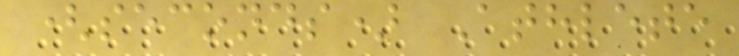(seconds) Athlete
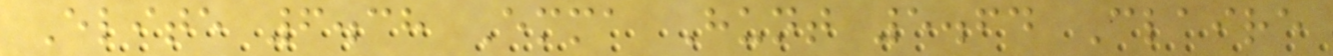Elite 6.38 Emma Hunt 5.64 Claire
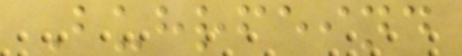Buhrfeind
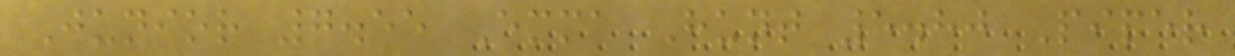Junior 7.55 Emma Hunt 5.80 Piper
